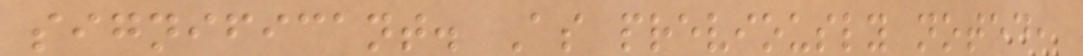significant. As previously noted,
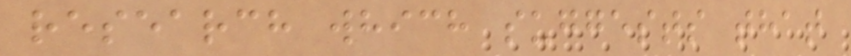research which suggests that
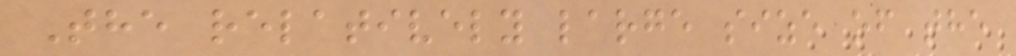The relatively large size of the
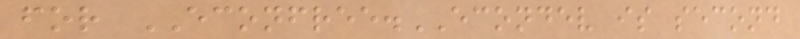for ECONFREE.ECONDEV is second
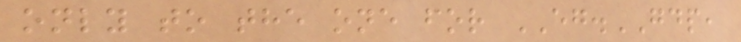only to the one for EG.GDP,
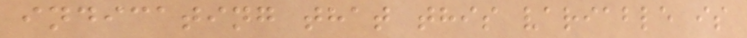indicating that this variable is
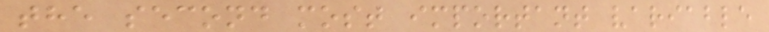the second most important variable
